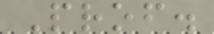Prof.
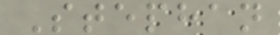Stephan
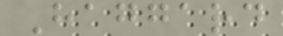Haggard
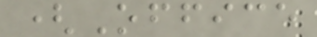(Office
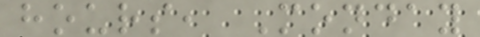hours, Monday
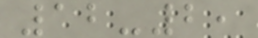12-2,
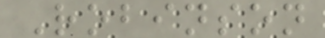Robinson
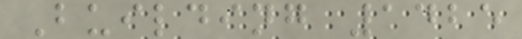Building 1425
